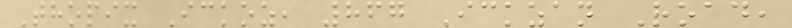Thopix Ickoz, 867 Ickzan Road,
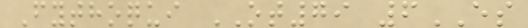Fythoqui OT79 6ES
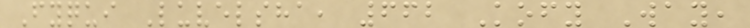Fyqui Luvelsha, 662 Kofy Way,
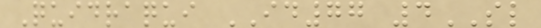Quidraqui ID77 4SL
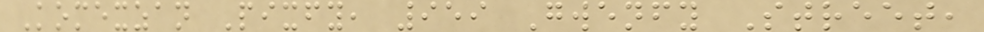Komexzan Pixfy, 959 Gwenfy Street,
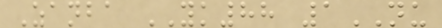Zanba YK88 1NU
